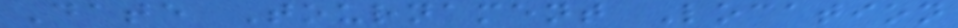Date Tournament Location
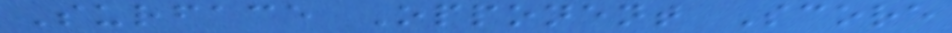Surface Opponent Score
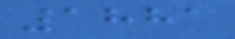1881
